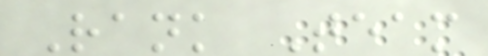Rank Team
